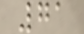71
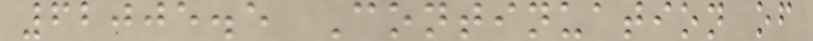62005.5 Continuation of
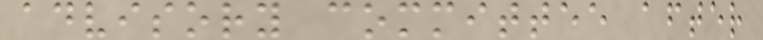advisory committee after
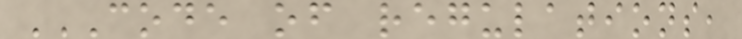CODE OF REGULATIONS,
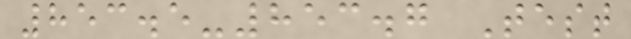853.5-853.7 Test
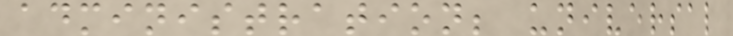administration; universal
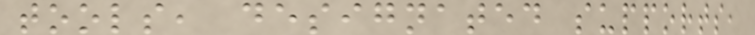tools, designated supports,
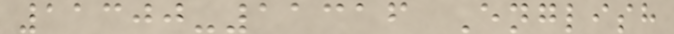11300-11316 English
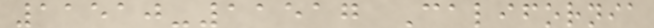11510-11517 California
